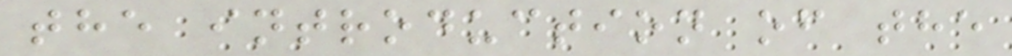the introduction of the
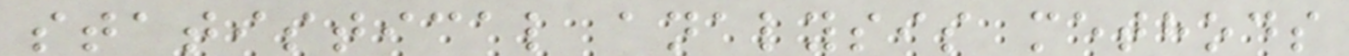statistical analysis methods
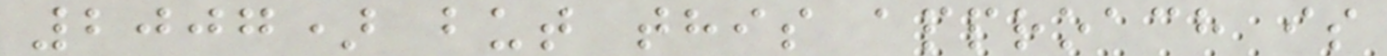2007) but this approach is
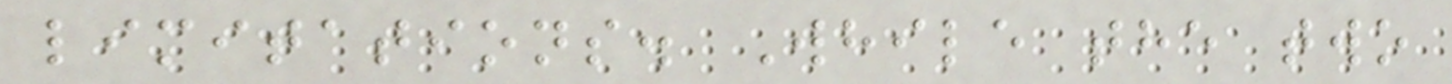limitations. While the two
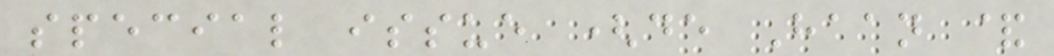special issue (de Haan &
